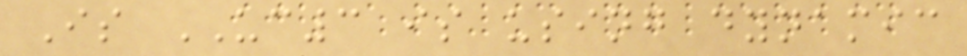Is UC3 is using dynamic
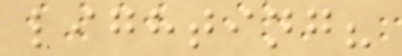lighting?
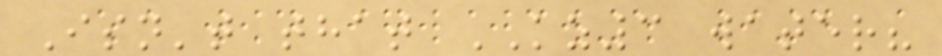Isn't that KZ3 water?
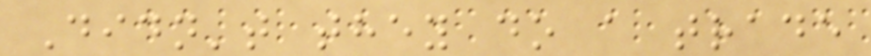Didn't they do a trade
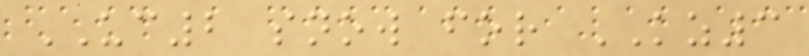UC2 snow for KZ3
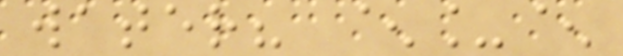water? ^_^
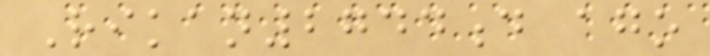Rikan2744d ago
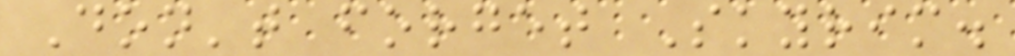Don't forget Skyrim.
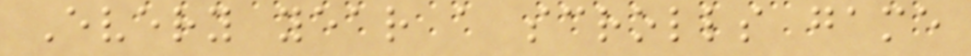Every year a scrolls game
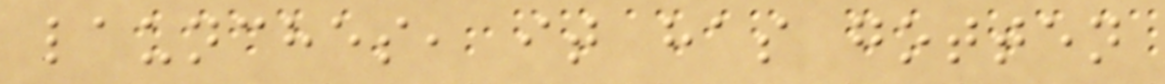launches, it has gotten
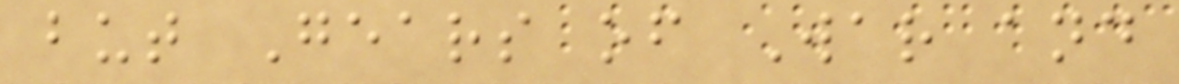but Gears of War and
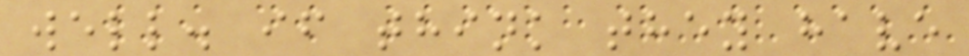well. if think they have
